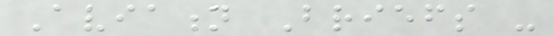Aviation Briefs -
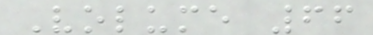Volume 66
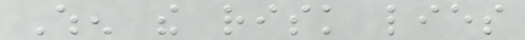When the risk lies
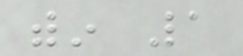within 1
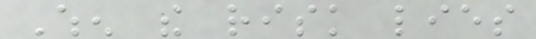When the risk lies
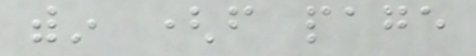within (from page
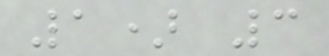1) 3
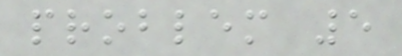problem 5
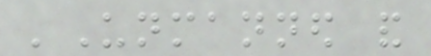'Unmanned and
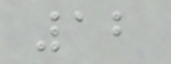12
